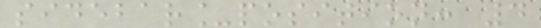sidebar_position: 4
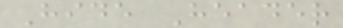Hide Header
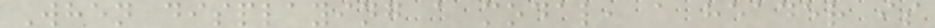When displaying a modal, a header is
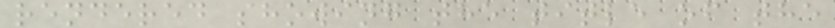rendered showing the title of the
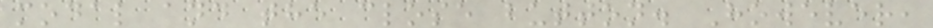modal and the close button. However,
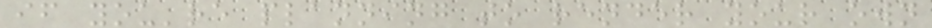if you're planning to render your own
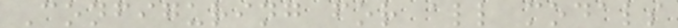Configuring for all modals
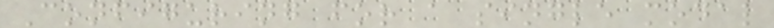Configuring for a single modal
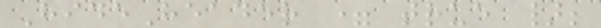HideHeader = true };
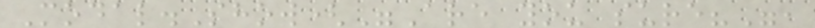Modal.Show("Are you sure?",
